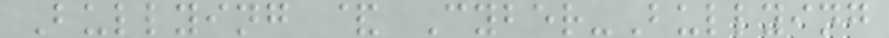Bullying & Cyber-Bullying
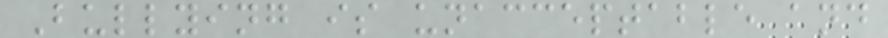Bullying is unacceptable and
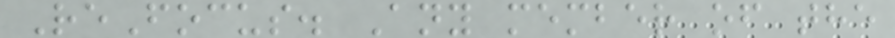ReFocus. Any member of the
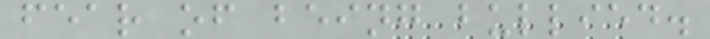fear of being bullied.
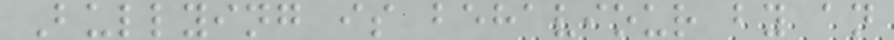Bullying is behaviour by an
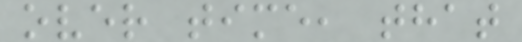over time, that
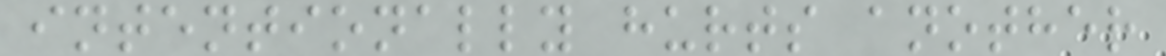intentionally hurts another
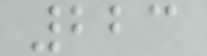223
